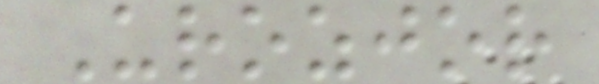Urozjor
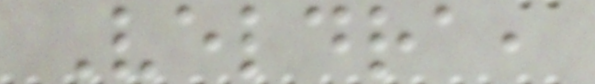Veldra,
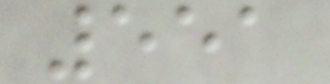551
